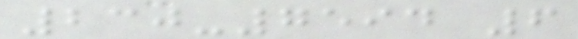230-7594 6
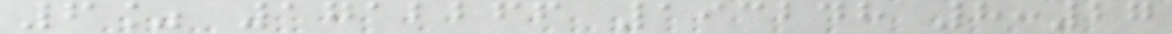6% 1712266 193248 8:27
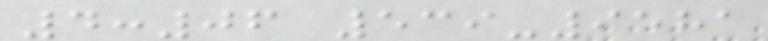4:06 539-9581
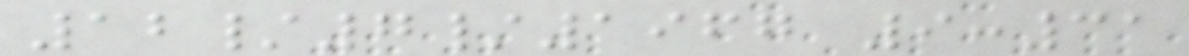12/7/1967 9:31
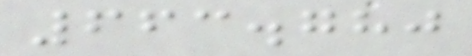663.780
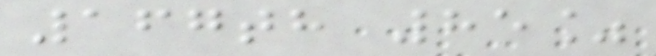167th 85%
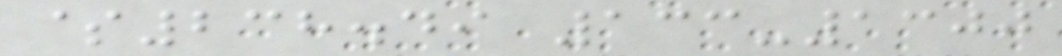$238.49 133-1300
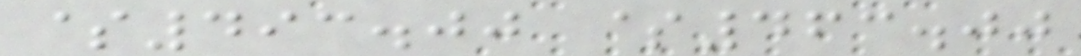$493.00 $463.00
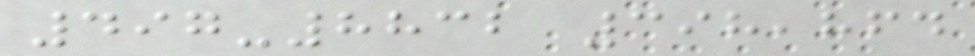497-8832 398,864
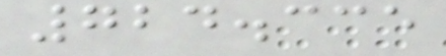724.335
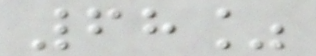68%
